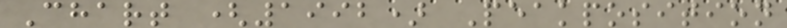Chart (1992) Peakposition
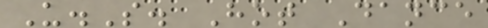U.S. Hot Dance
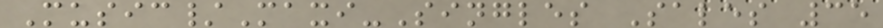Music/Maxi-Singles Sales 35
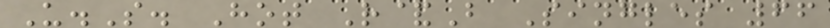U.S. Hot R&B Singles 66
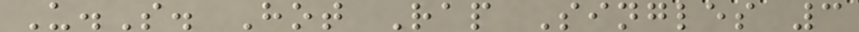U.S. Hot Rap Singles 3
